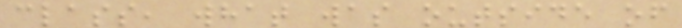class, what was outside of
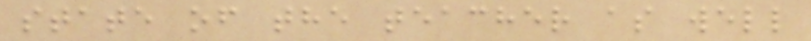state of the teacher as well
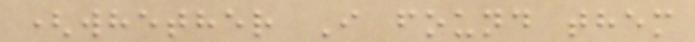(whether I found them
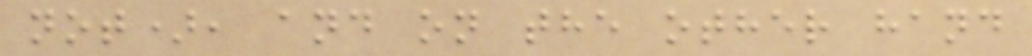not), and on the other hand
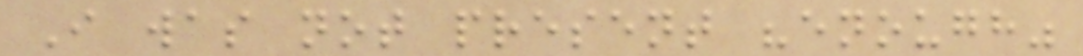I was not present "enough"
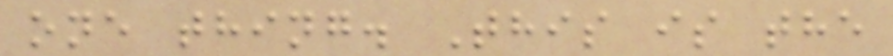one thing. This is the
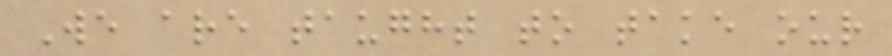We are taught to take our
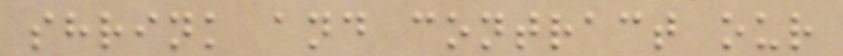shrink and contract our
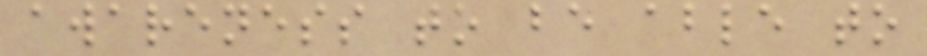awareness to be able to
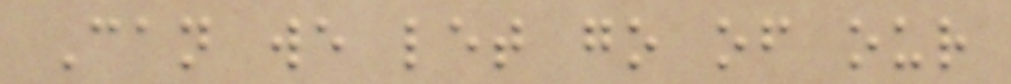Can we let go of our
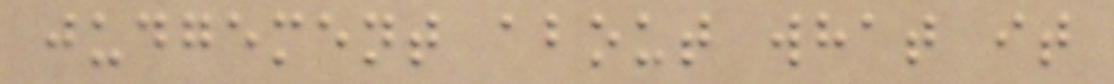judgement about what it
